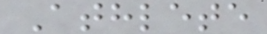Athlete
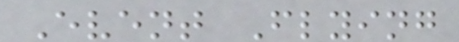Event Flying
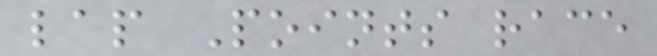lap Points race
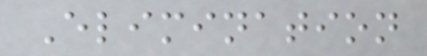Elimination
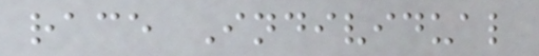race Individual
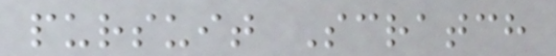pursuit Scratch
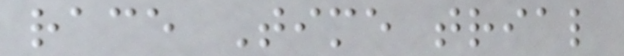race Time trial
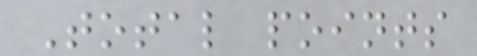Total points
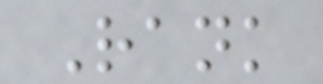Rank
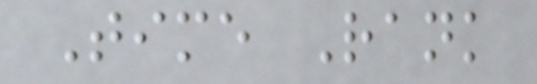Time Rank
